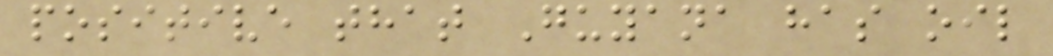positive that Guyana has oil
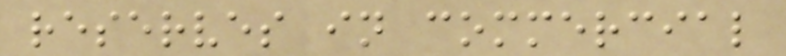reserves in commercial
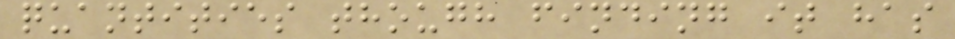quantities though finding it has
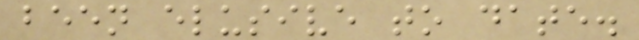been elusive to date.
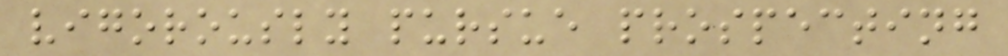vigorously pursue prospecting
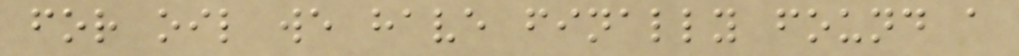for oil we have finally found a
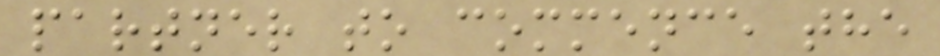partner to commence the
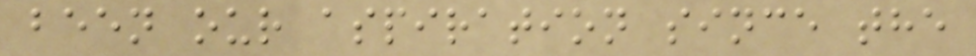been our aspiration since the
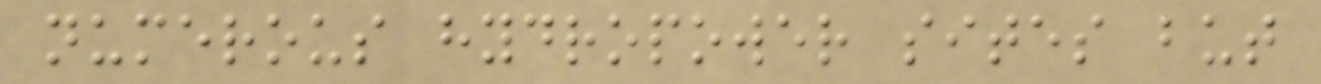numerous hydropower sites but
